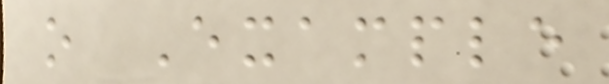o Example
